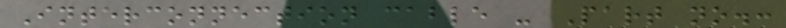Interconnection cable - Part no.:
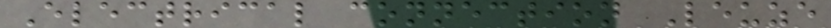Electrical connection Leuze
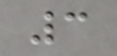3
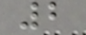2
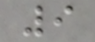9
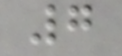7
